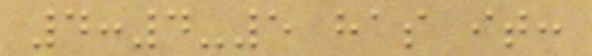4:4-5 has it:
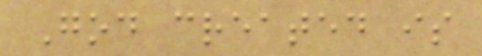God created is
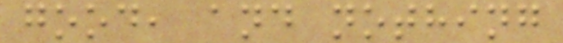good, and nothing
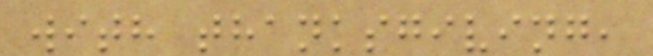with thanksgiving,
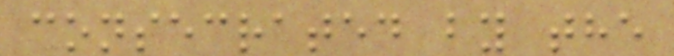consecrated by the
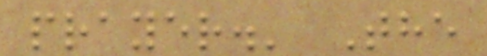prayer.' The
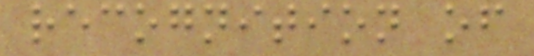recognition of
